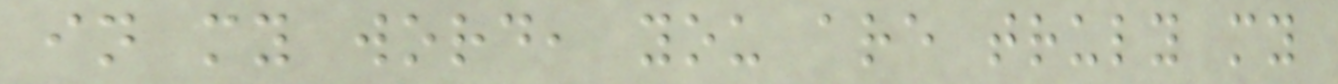in my word, you are truly my
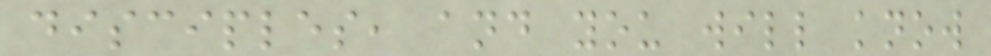disciples, and you will know
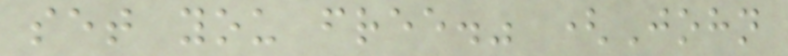set you free." (John
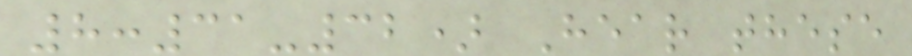8:31-32) Hear these
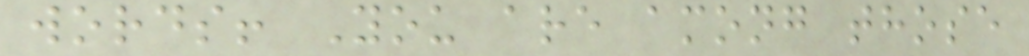words! You are among those
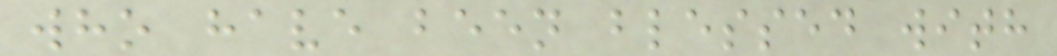who have been blessed with
